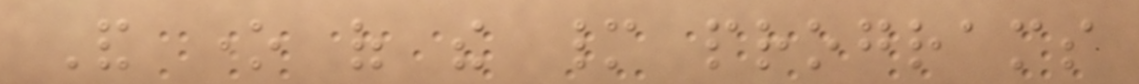And one of the many programs
